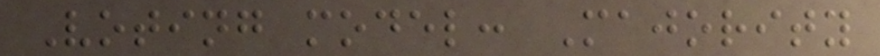Voting model: Majority
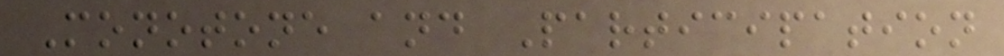Monotone and Participation
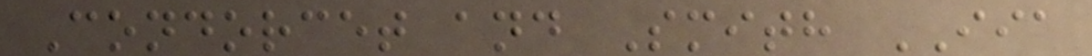Condorcet and Smith IIA
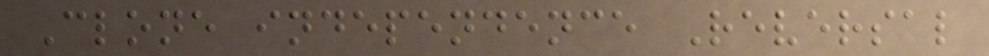Clone independence Reversal
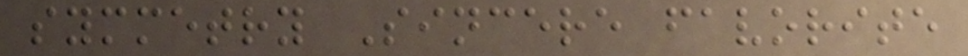symmetry Sincere favorite
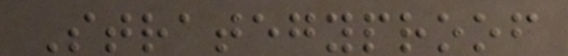Strategyproof
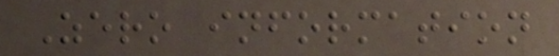Zero information
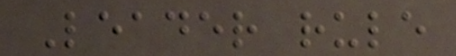Leader rule
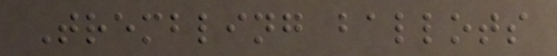Trembling ballots
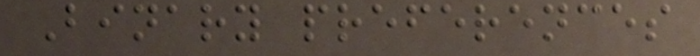Binary preferences
